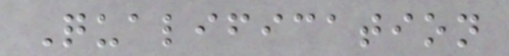Qualification
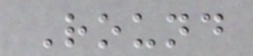Round
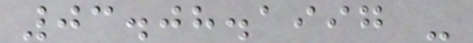03.08.1997 -
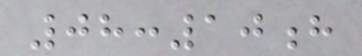08:10h
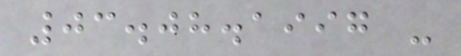03.08.1997 -
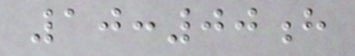10:00h
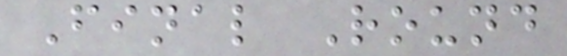Final Round
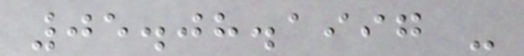05.08.1997 -
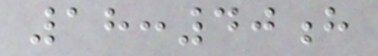18:40h
